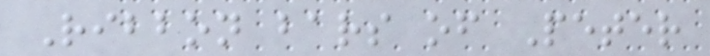Ribbon bars of Peter
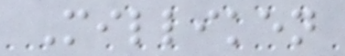Milliken
